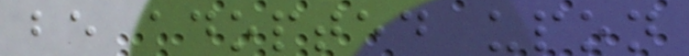be adopted upon
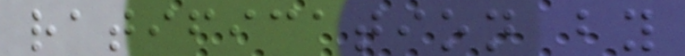ratification by
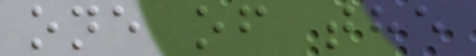one of the
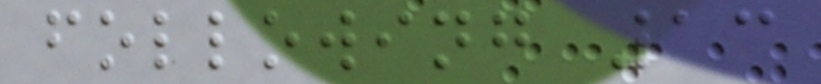following 13
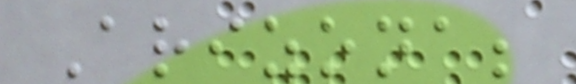Arizona;
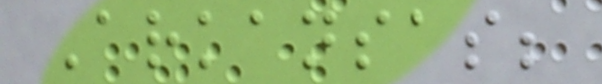Arkansas;
